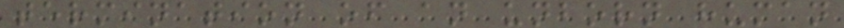termination of an unborn human
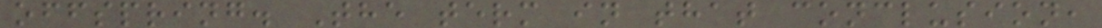offspring. The term in that conclusion,
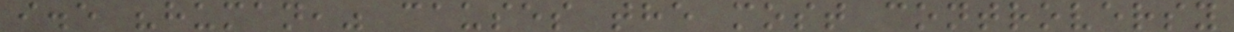i.e "human," causes the most controversy
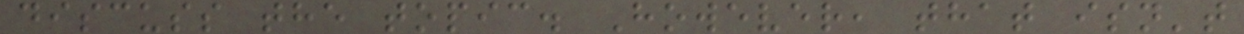discuss the topic. However, that isn't
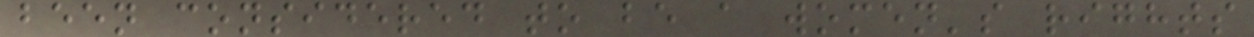been considered to be a women's rights
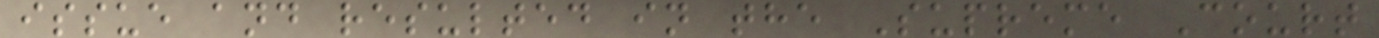issue and resulted in the Supreme Court
